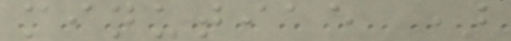minutiae )
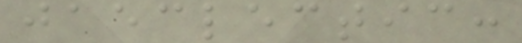jaeclectic:
